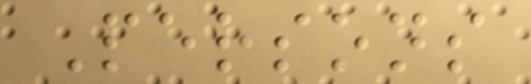Persons
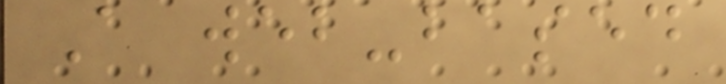A web-based
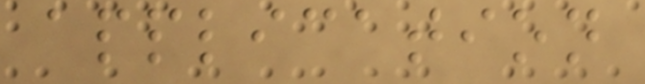application
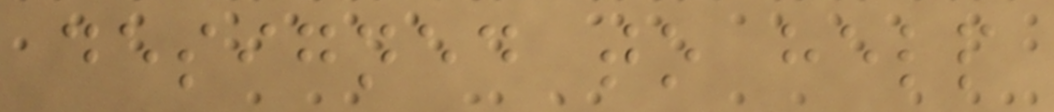designed to help
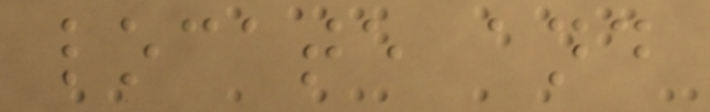locate and
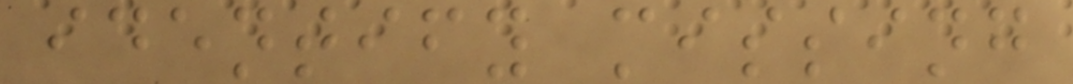identify missing
